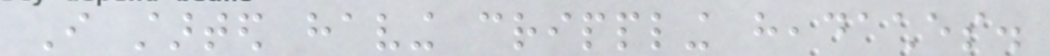I started having crippling headaches.
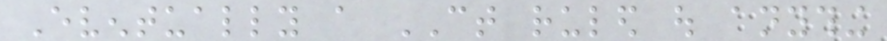Eventually a CT ruled out anything
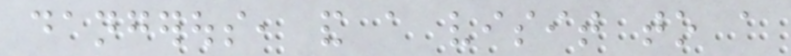dangerous, and a visit to a
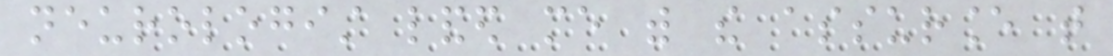neurologist landed me with the assurance that
